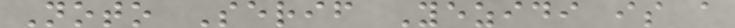Noto Serif Yezidi is a
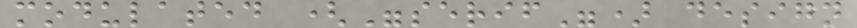modulated ("serif") design
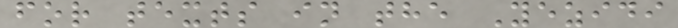for texts in the Yezidi
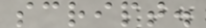script.
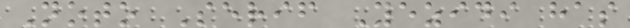Noto Serif Yezidi has
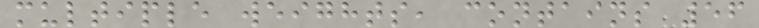multiple weights, contains 56
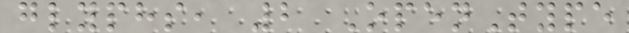glyphs, 2 OpenType
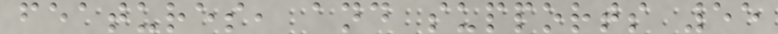features, and supports 55
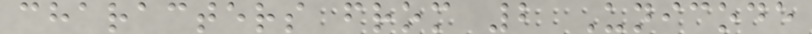characters from 2 Unicode
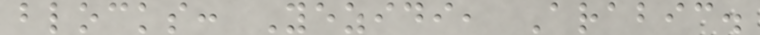blocks: Yezidi, Arabic.
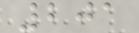201
